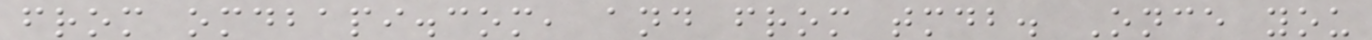from omdbapi.com, and from tmdb. Once you
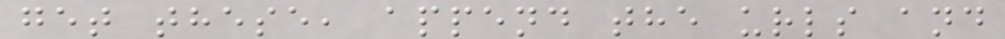get these, append the urls and
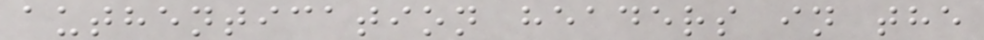authentication headers in the
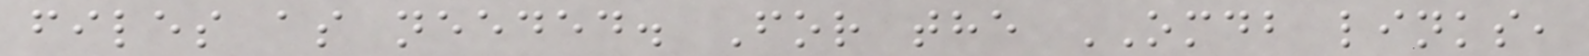files as needed. For the OMDB links,
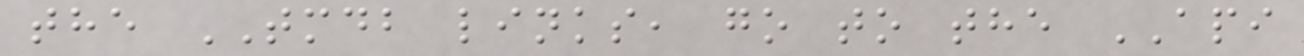the TMDB links, go to the API
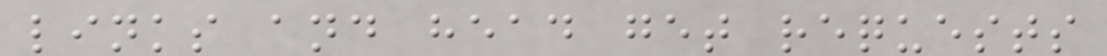links and head get requests
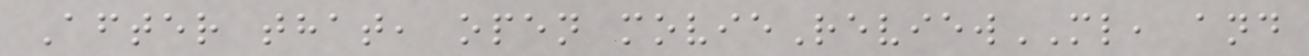After that, open movieReviewML, and
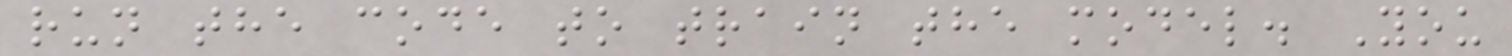run the code to train the model. You
